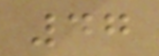47
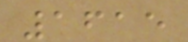1615
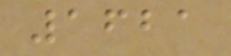1621
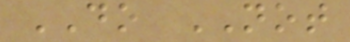DO NOT
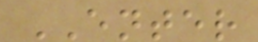ENTER
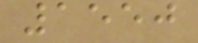1550
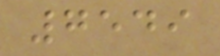7549
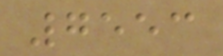7553
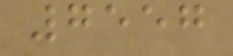7557
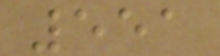551
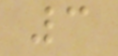3
